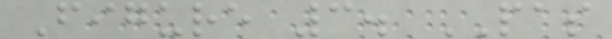Figure 3. PAS
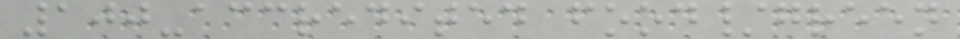100-accredited food/green
